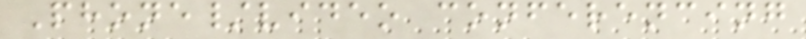Phone/video conferencing
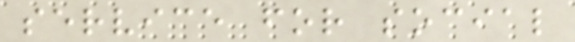service for social
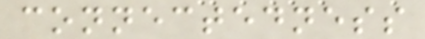connectedness
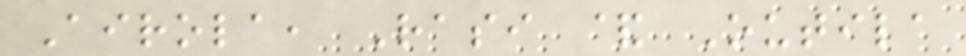Airola, Rasi & Outila
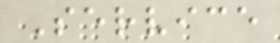Service
